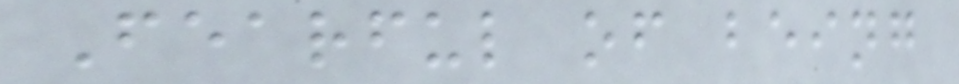Fearful of being
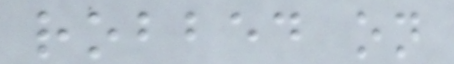robbed on
